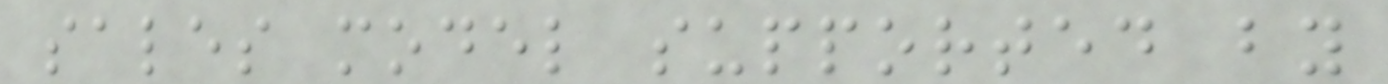sales model supported by
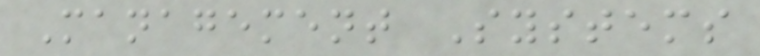Management Systems
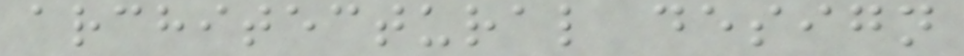architectural design
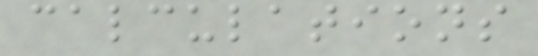calculations
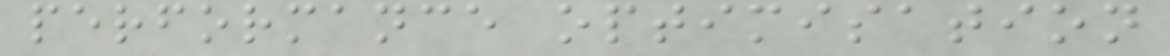performance optimisation
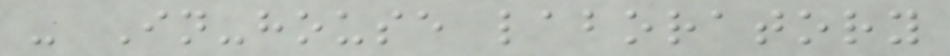- In-house laboratory
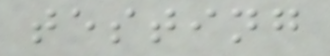testing
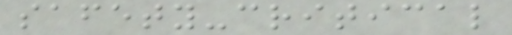safety-critical
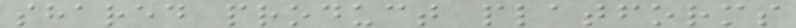shared product platforms
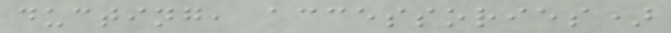ducting, accessories)
